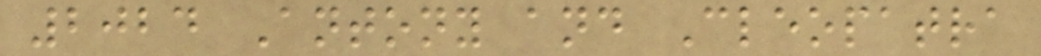2024 Antony and Cleopatra
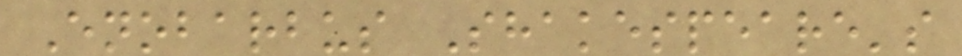Enobarbus Shakespeare's
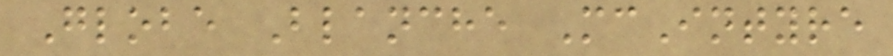Globe Blanche McIntyre
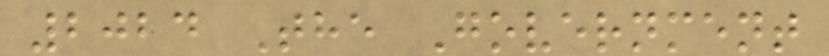2024 The Government
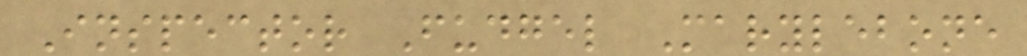Inspector Fudgel Marylebone
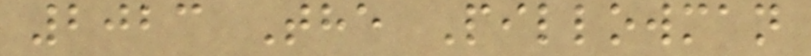2023 The Pillowman
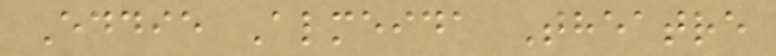Eddie Almeida Theatre
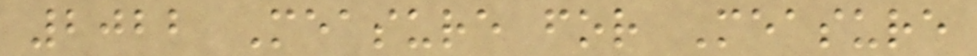2022 Measure for Measure
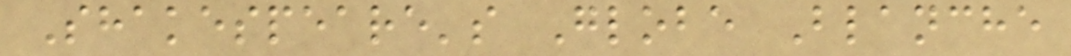Shakespeare's Globe Blanche
